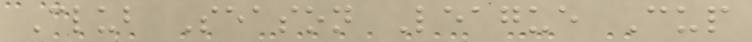Club Season League Cup
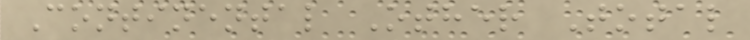Continental Other Total
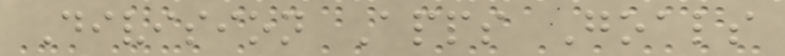Division Apps Goals
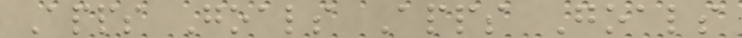Apps Goals Apps Goals
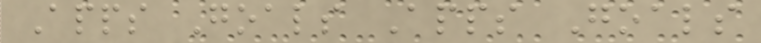Apps Goals Apps Goals
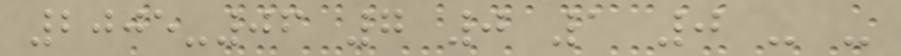2005-06 7 0 1 0 - -
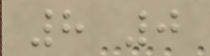8 0
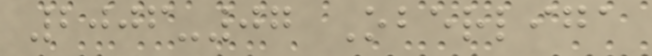2006-07 Oberliga
